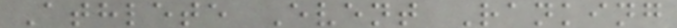Athlete Event Ranking
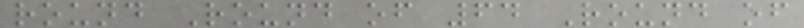round Round of 64 Round of
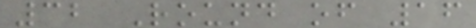32 Round of 16
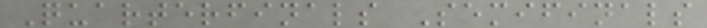Quarterfinals Semifinals
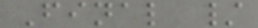Final /
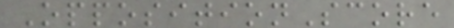OppositionScore
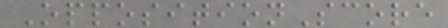OppositionScore
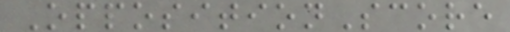OppositionScore
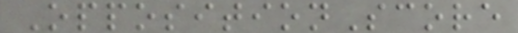OppositionScore
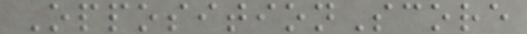OppositionScore
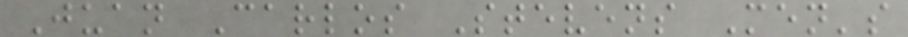Juan Carlos Stevens Men's
